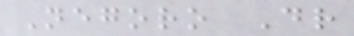Negoro Dr
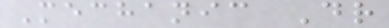Mechanic Dr
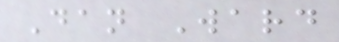Dan Ward
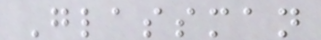Glassman
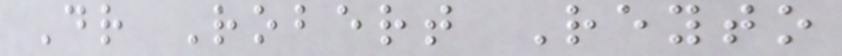Dr Robert Reyto
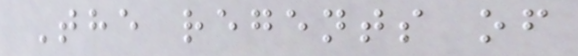The regents of
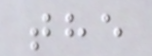the
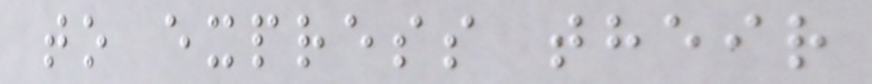to express their
